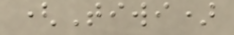(Tiwi)
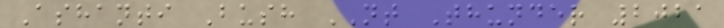Ashanti Bush NT Thunder 2021
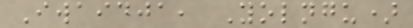Iwaidja, Yolngu)
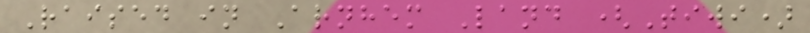Raised in Arnhem Land (Tiwi)
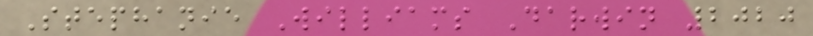Stephanie Williams Darwin 2020
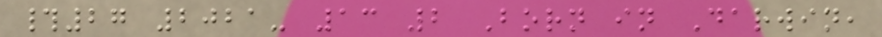#27 2021- 13 2 Born in Darwin,
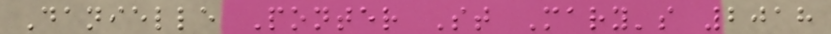Danielle Ponter St Mary's 2018
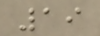19
